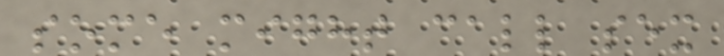some might call sex
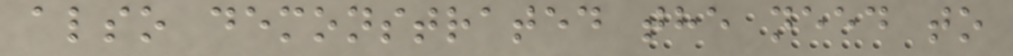also demonstrated the need to
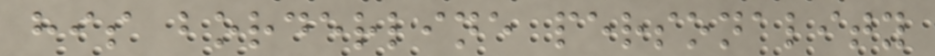his borderline personality
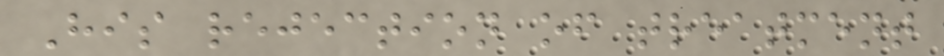His rejection of treatment
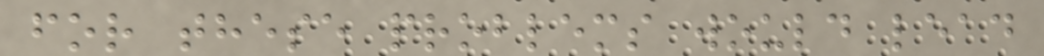for these problems would lead
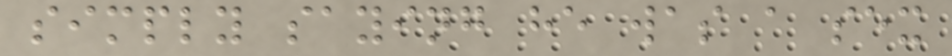simply saying he was a sex
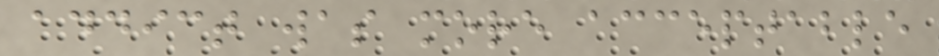addict was more acceptable
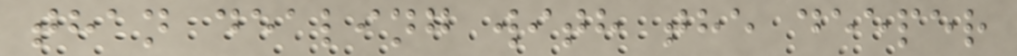than dealing with the deeper
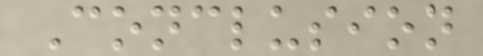Conclusion
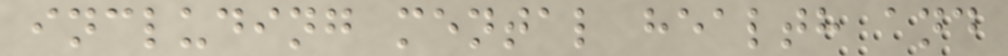including mental health and
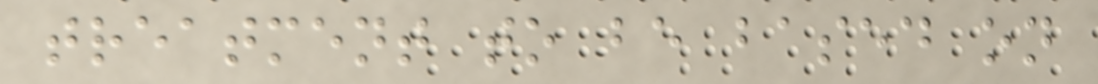treatment to be based on
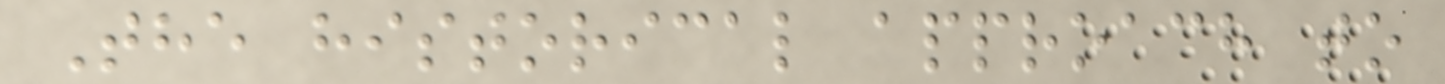The historical approach to
